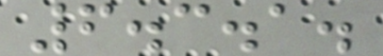6.3.1.
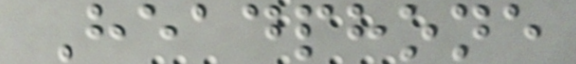Headphone
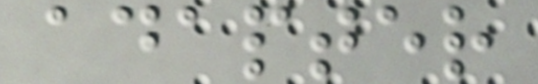adapter
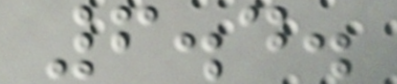6.4.
